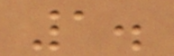1.
